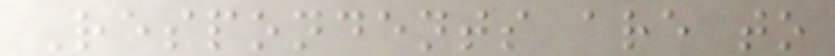Respondents are to
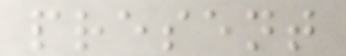present
